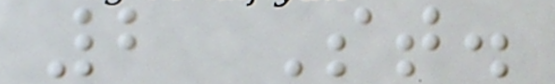2 St.
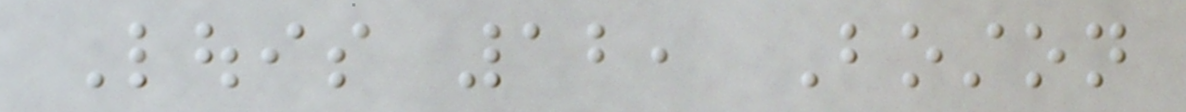Louis 12, Boston
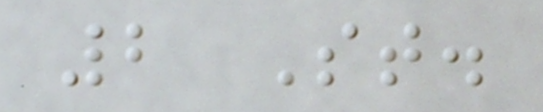2 St.
